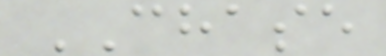CHASE
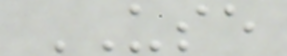USE
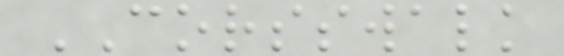CORSSWALK
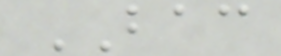BAC
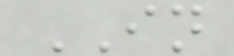IN
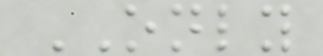ONLY
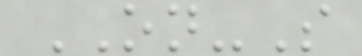ON-S
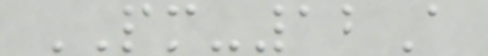PM-12A
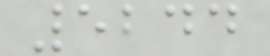5244
